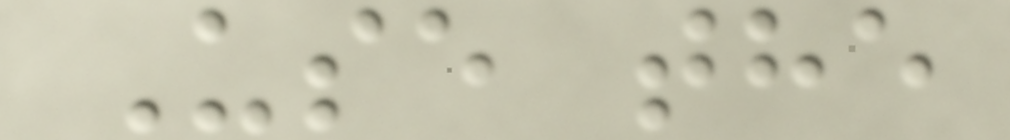Use the
